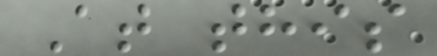At this
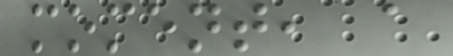moment, a
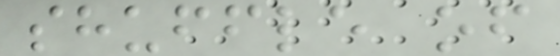shuffle of
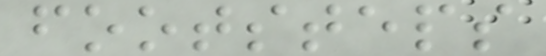footsteps
